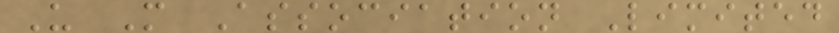U M Association Limited
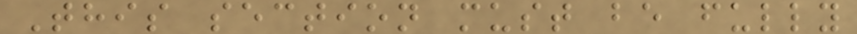This section must be fully
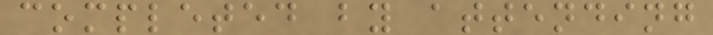completed by attending
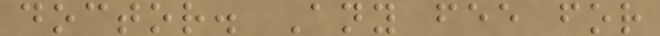doctor. Any fee for
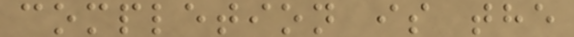completion is the
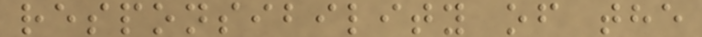responsibility of the
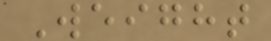Weight
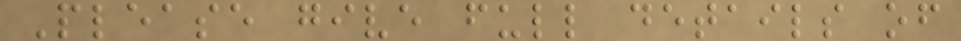Please give full details of
